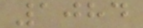1084
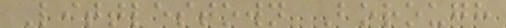Littlestown Borough
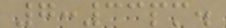7:33pm.
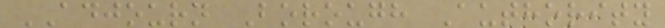ADJOURN Borough Authority
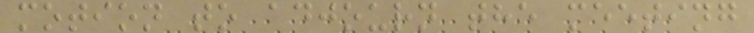motion to adjourn the meeting
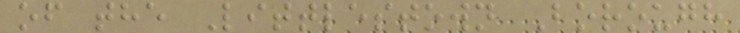of the Littlestown Borough
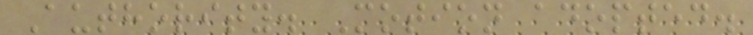Authority. Motion adopted.
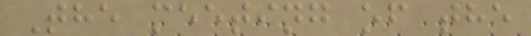The meeting of the
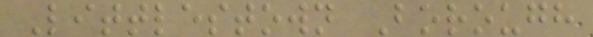Littlestown Borough
